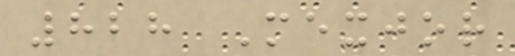828 Mexjor
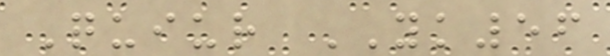Quiur YK56
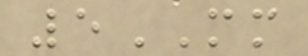5MM
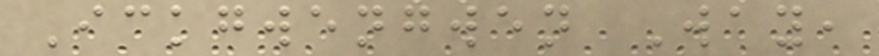Ickgwengwen Way,
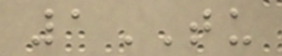1TU
